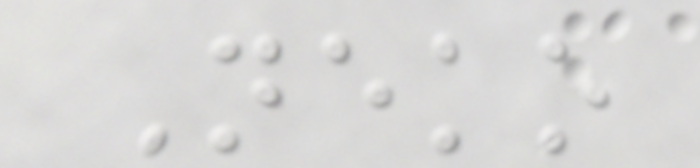Neko
